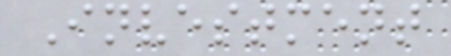Investment
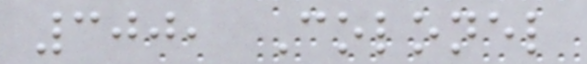300, Colonel
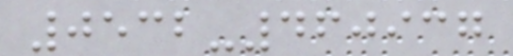0532-460937
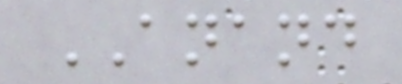ANAND
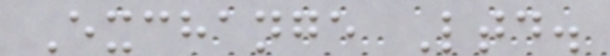Exchange Ltd.
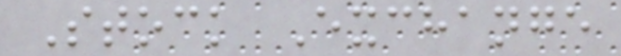Stock Exchange
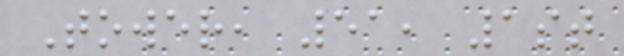Tower, 51, 1st
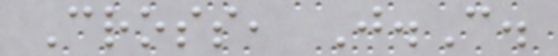Cross, J.C.
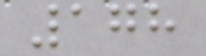178
